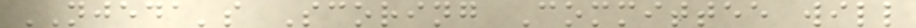NJEDA's Scoring Committee will
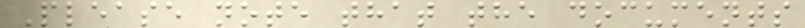Please note that the documents
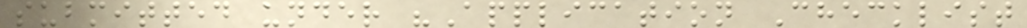submitted under "Application Checklist
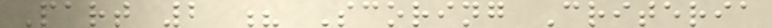Part 2 ? Scoring Criteria
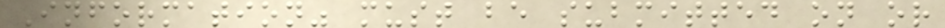Information" must be submitted on or
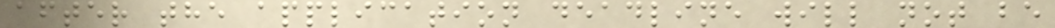after the application deadline will not be
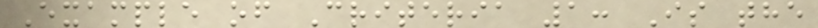Example of Criteria 1: Is the
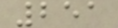251
